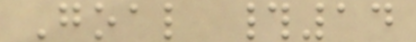Goal #14
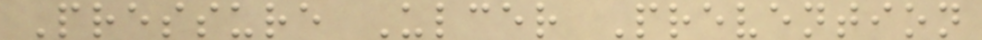Pressure Ulcer Prevention
